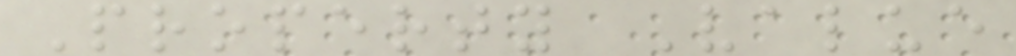Property Value
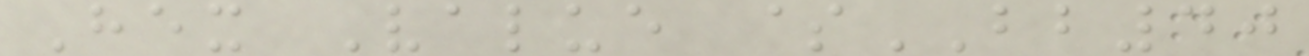Hex Value $BB40
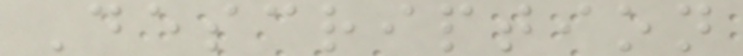Description
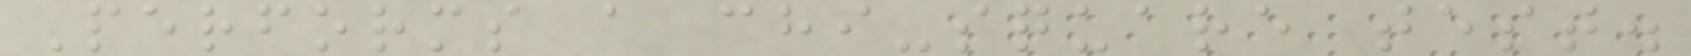Performs a chi-square test.
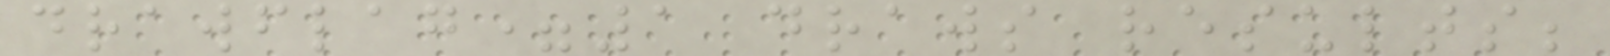drawflag=1 draws results;
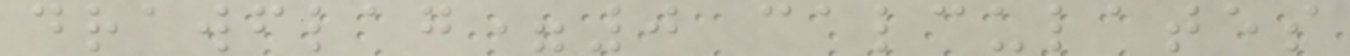drawflag=0 calculates
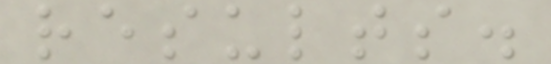results.
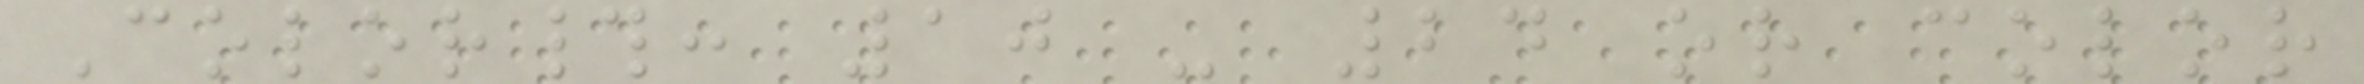Color#: 10 - 24 or color
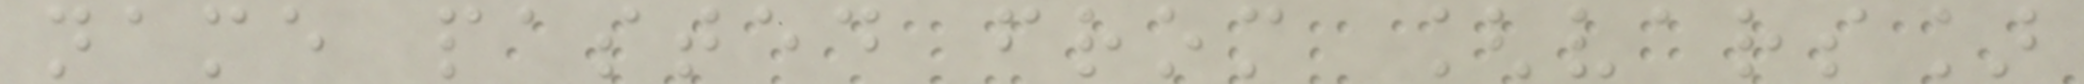name pasted from [vars]
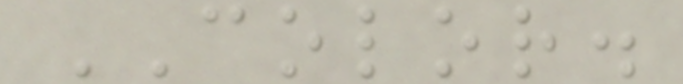COLOR.
